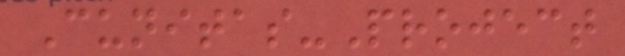Cunitas-Project
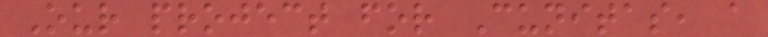Our project for Cunitas, a
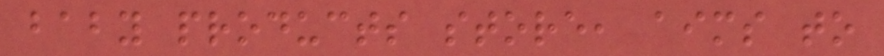baby products store, aims to
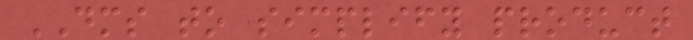DMS to simplify product
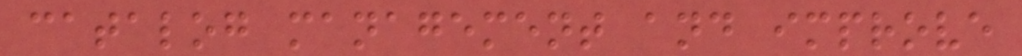catalog management and improve
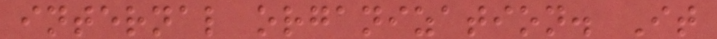internal organization. It
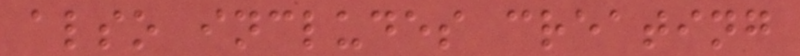also includes creating
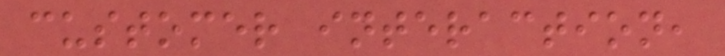customer interaction,
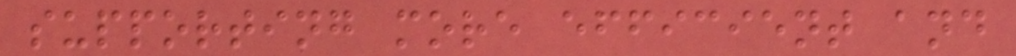supporting more efficient and
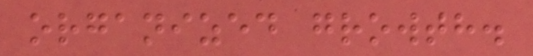organized growth.
